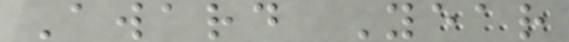Award Year
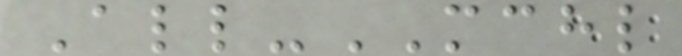All-MCHL
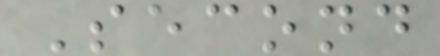Second
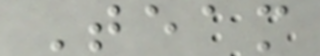Team
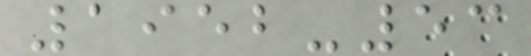1952-53
